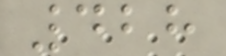428
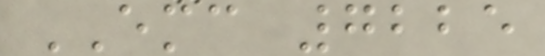EMC 7225
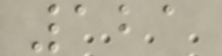121
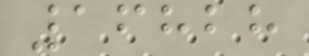16828
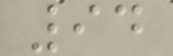94
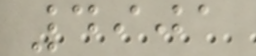4901
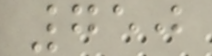750
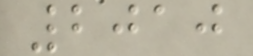2010
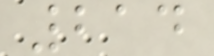214
